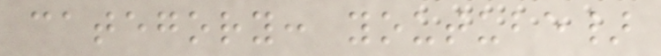category: youtube}
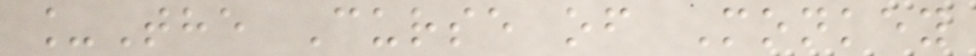_The Curse of Monkey
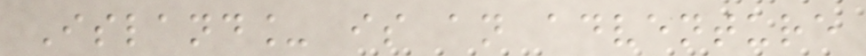Island_ is an adventure
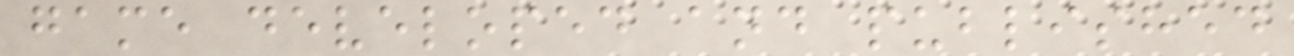game developed and published
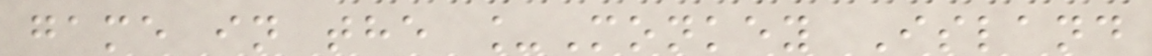game in the _Monkey Island
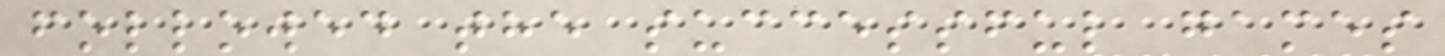followed the successful games
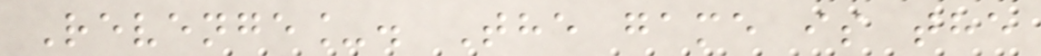Revenge_. The game is the
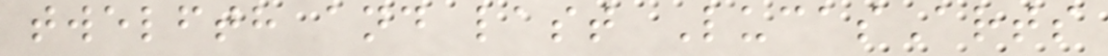twelfth and last LucasArts
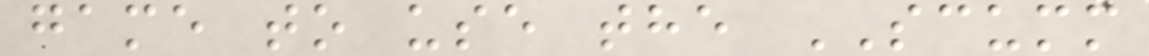game to use the SCUMM
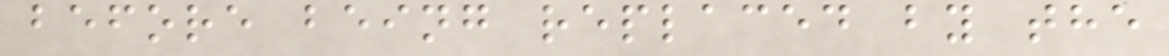before being replaced by the
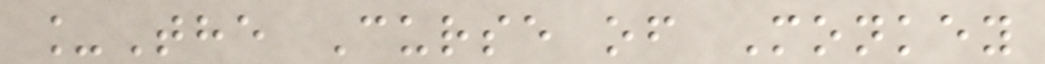_The Curse of Monkey
